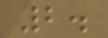2.
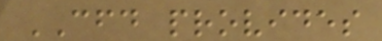CFD provides
